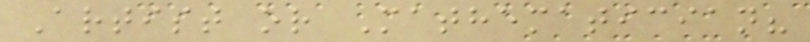Artist or Mathematician?
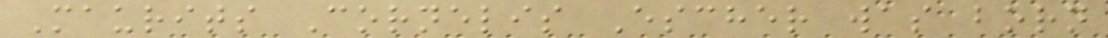Maurits Cornelis Escher was born
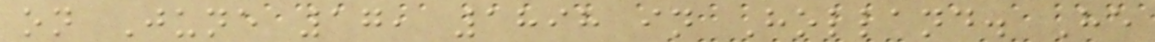on June 17, 1898 in Holland. He
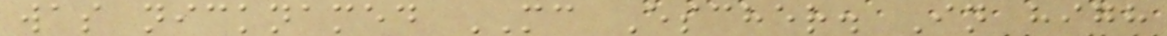was nicknamed MC Escher. In high
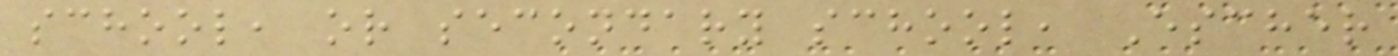school, or secondary school, Escher
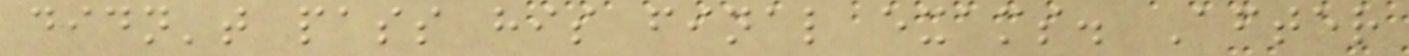didn't pass his final exams. After
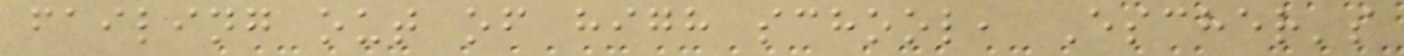failing out of high school, Escher's
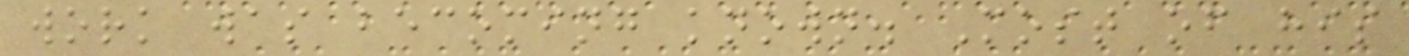work was becoming known. Most of his
